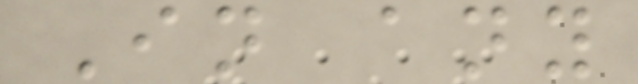In any
